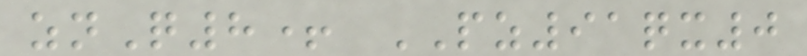znQ8+ PZ91qx0
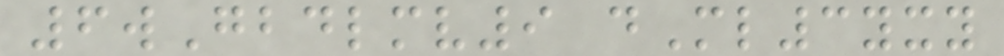6wGbdlmv9 dMl3yxy
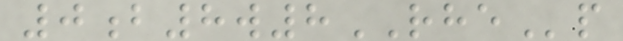0b8w8RHEp
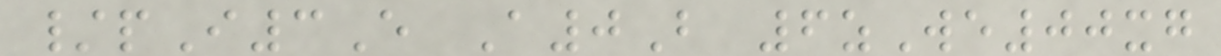/pI3E A0B 6zWe00xg
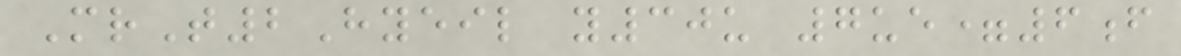MrT2Hyeil y30u 7ue=6f
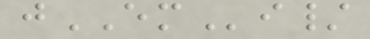jEMi/
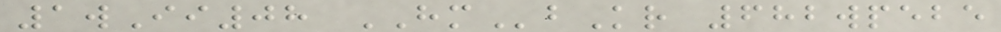1wIi08 HMbKr 682wpebe
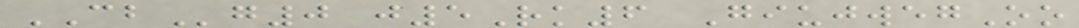CBg0 j5Rk6 GiujwegOo
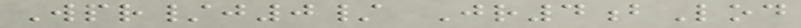Wpr/j0/ Jr4bLod
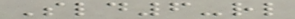Sld6-rl
